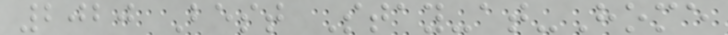2020 Best Stay-at-Home
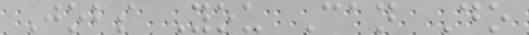Jobs You Can Do
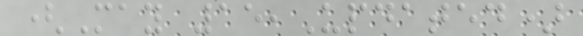(May 15,Updated)
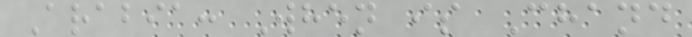Arabia: When is Chand
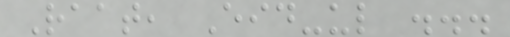Raat, Eid-ul ...
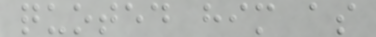quoted him as
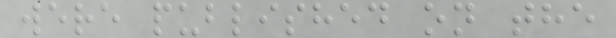were published on the
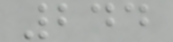244
